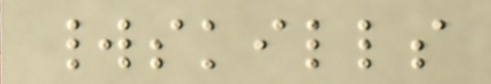worldskills
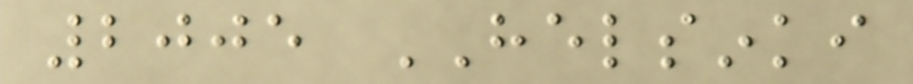2005 HELSINKI
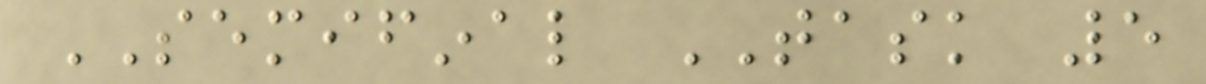SEMIFINAL TASK 5
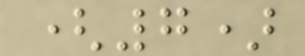(7)
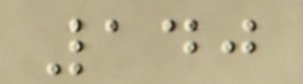140
